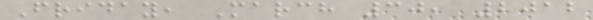Friday, March 30, 2012
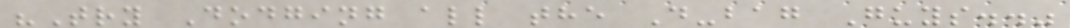"Try Dodging all the D-bag Guys.."
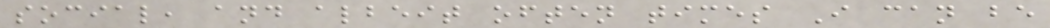social, and albeit often times I can be
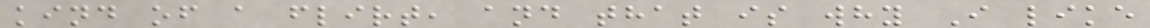kind of a flirt, and that is why I like
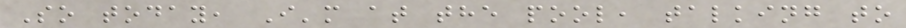So today, I'm at the pool, talking to
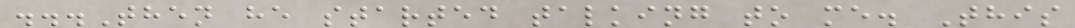...Then he started talking to me. This
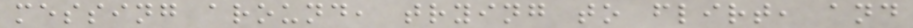messing around, trying to flirt, and
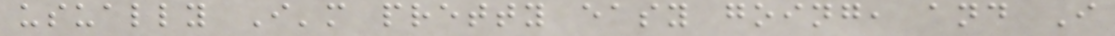usually I'm pretty easy going, and I
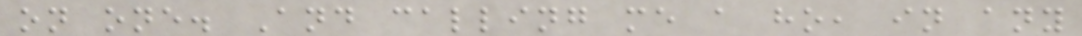on one. And calling me a ho, in any
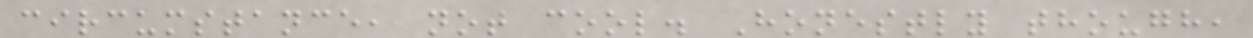circumstance, not cool. Honestly though,
